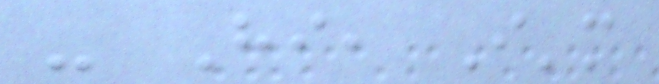- Hi, I'm
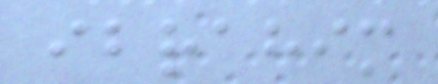ibrahim
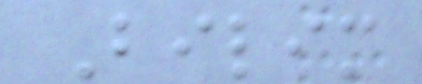Bilim
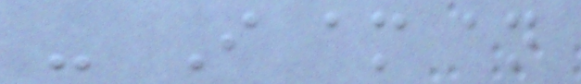- I am an
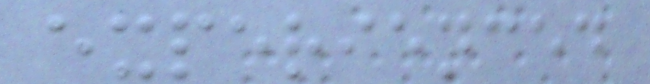experienced
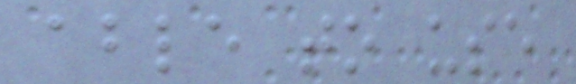able to use
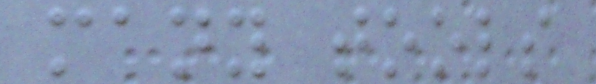many tools
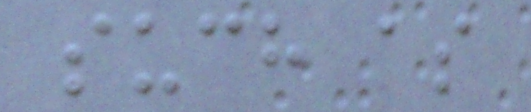such as
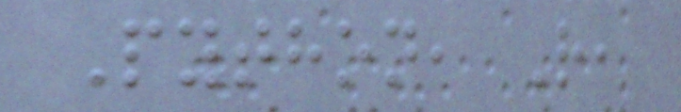Python, R,
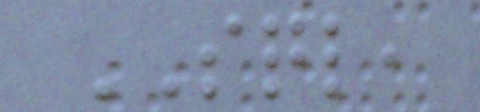SQL,
